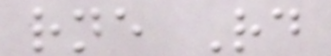rne Rd
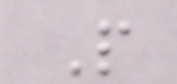P
